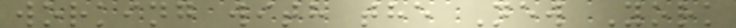working with the New York
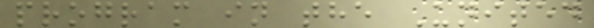program in the United
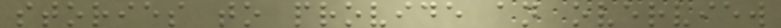stories to provide an overview
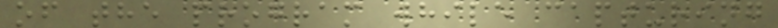of the program while capturing
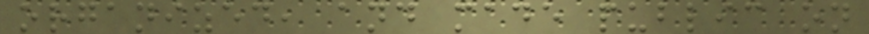organized, and made public on
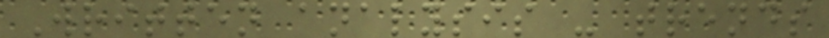Written analysis - trends
